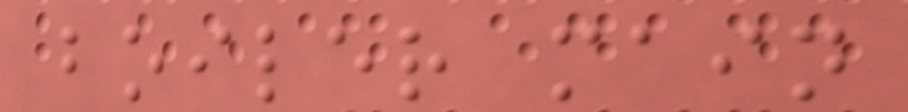boiler main
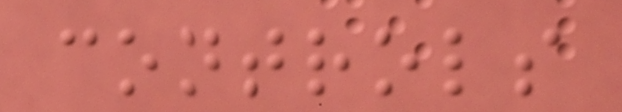controls
